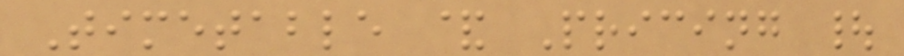Timetable & Pricing |
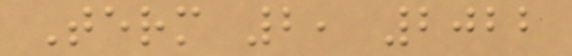Term 2, 2022
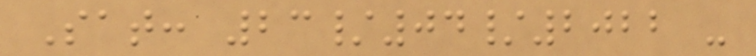Sat: 23/04/2022 -
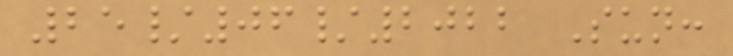25/06/2022 Sun:
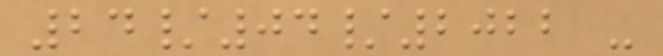24/04/2022 -
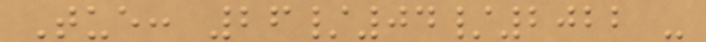Tue: 26/04/2022 -
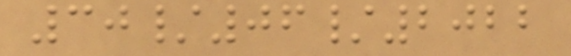30/06/2022
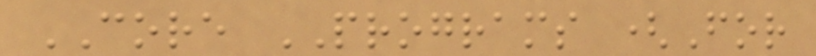CORE PROGRAMS (For
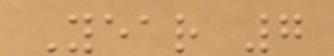Year 7
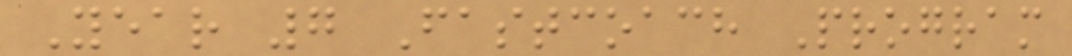Year 7 Fastcoach Program
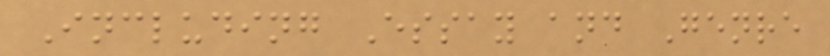Including Essay and Genre
